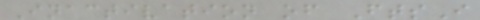Inactivation of FtsI
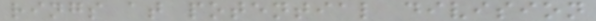rings at potential division
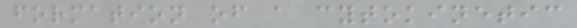formation of a cytokinetic
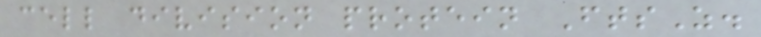cell division protein FtsZ.
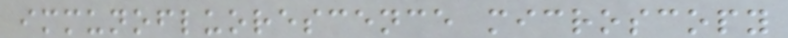immunofluorescence microscopy
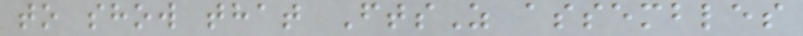to show that FtsZ assembles
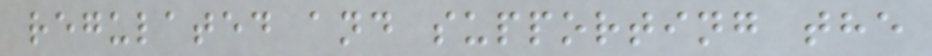regulated and supporting the
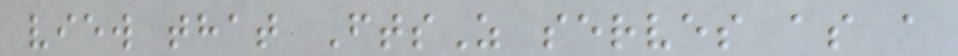view that FtsZ serves as a
